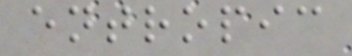entropic
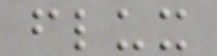flux
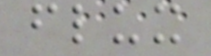flux
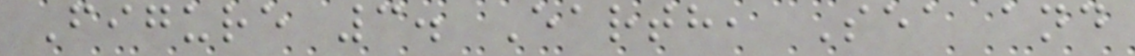Figure 3. Earth, Sea and
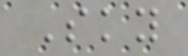Sky
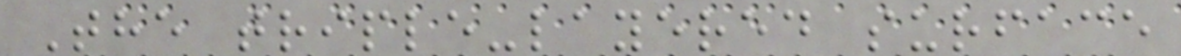The triple-layered surface
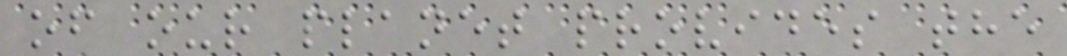of our planet provides the
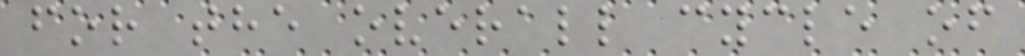for the overall cycle of
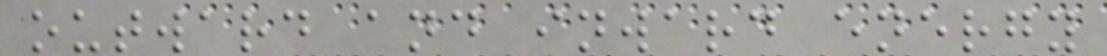outward and inward energy
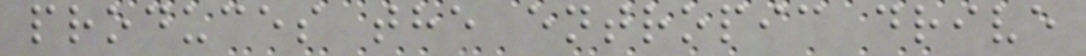produces the entropic drive
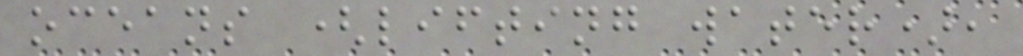oceans (lifting water),
